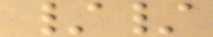//
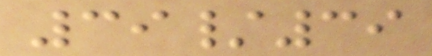39/39
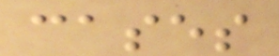cases
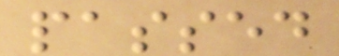passed
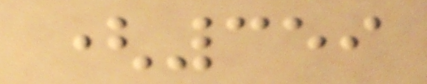(359
